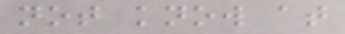not know at
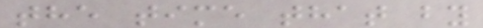the time that by
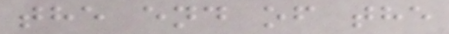the end of the
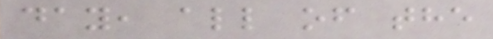day, all of the
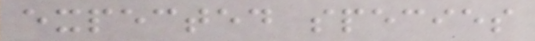expected species
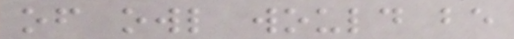of owl would be
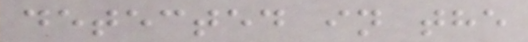detected in the
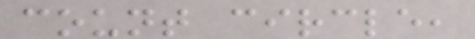count circle,
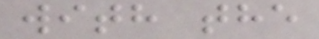with the
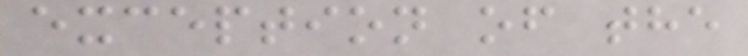exception of the
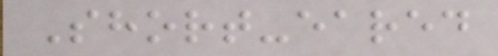Short-eared
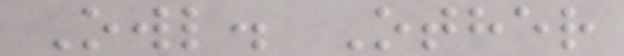Owl. Other
